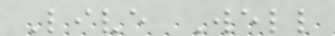Live Well
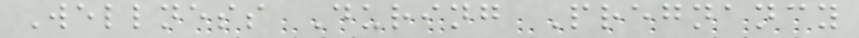Wellness During Pregnancy
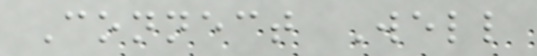Connect Well
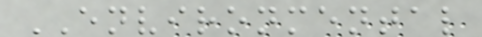ENVIRONMENTAL
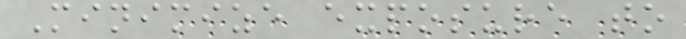Minimize exposure to
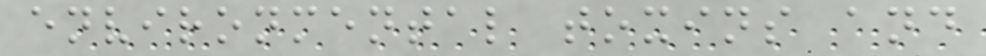environmental toxins and
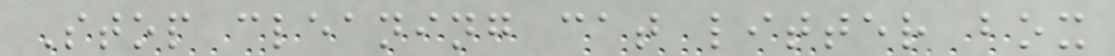Stop cleaning cat litter box
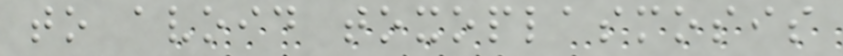to avoid toxoplasmosis
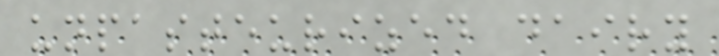unpasteurized dairy
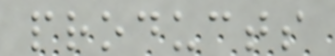products
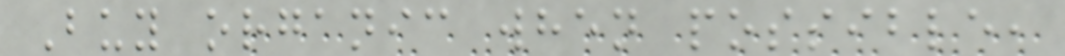Buy organic when possible,
